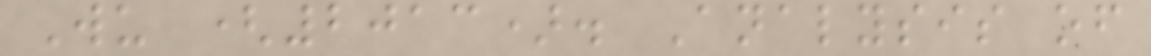Wu (2013). Analysis of
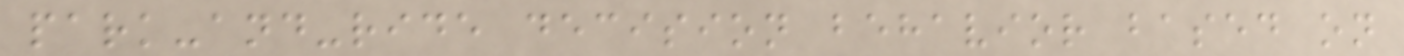park-and-ride decision behavior based on
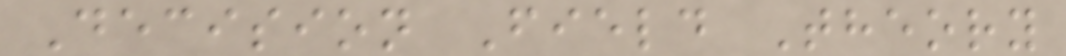Decision Field Theory
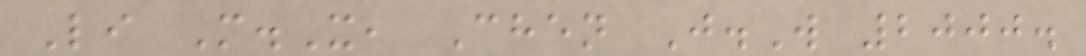Li M.X, Chen J.W 2000.
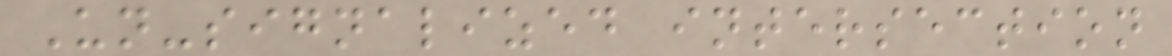Un-signalized intersection
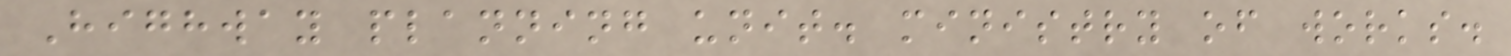Highway planning unit. ministry of works.
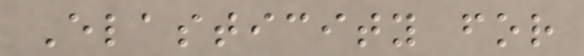Elasticity for
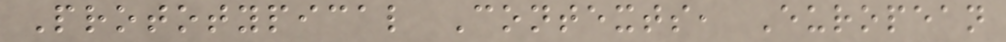Prototypical Contexts, European
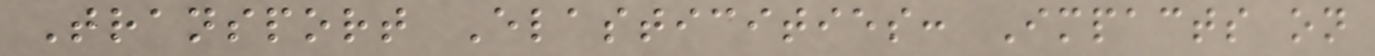Transport Elasticities: Impacts on
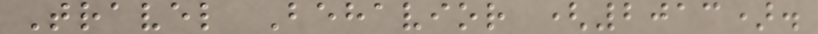Travel Behavior (2013).
